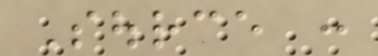Source :
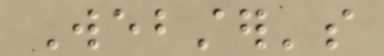Webster's
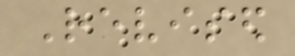Revised
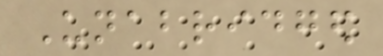Unabridged
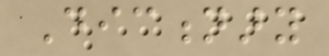Dictionary
